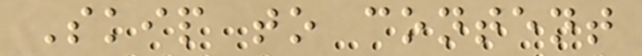Skip to content
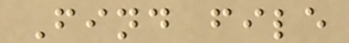Find file
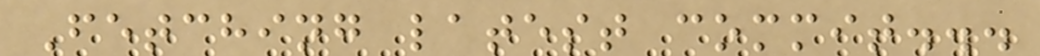Fetching latest commit...
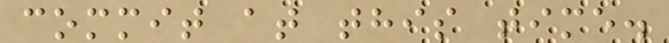commit at this time.
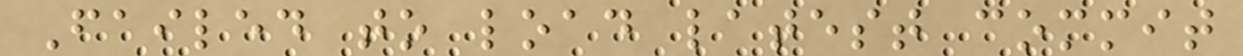Failed to load latest commit
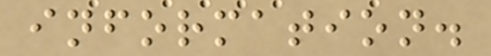information.
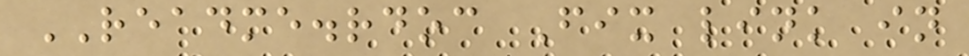README.rdoc Fix link in
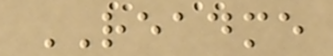README
